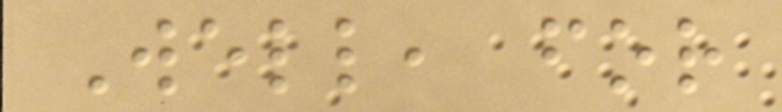Well, for
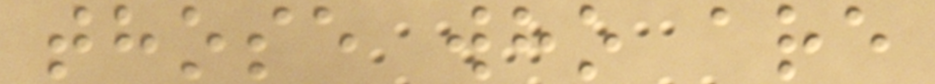those who are
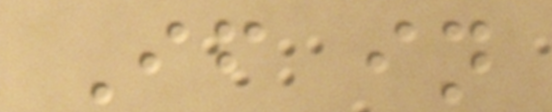If in
